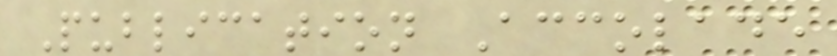Publication Accolade
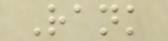Rank
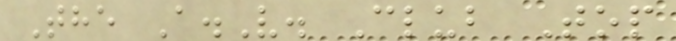The A.V. Club Top
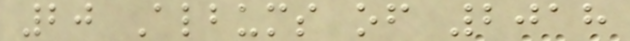20 Albums of 2018
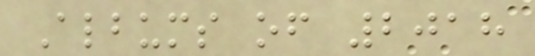Albums of 2018
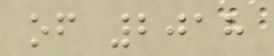of 2018
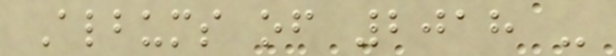Albums of 2018 -
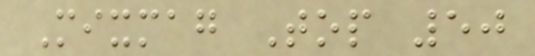Mixmag Top 50
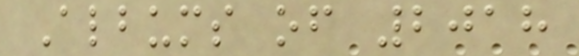Albums of 2018
